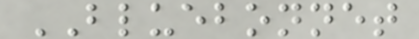BLUEBONNET
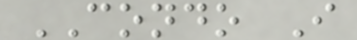CONDO I
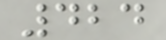424
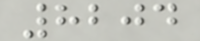8204
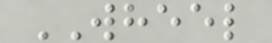WHEEL
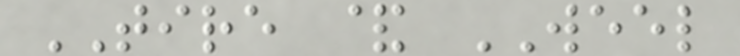TIRE & WEEL
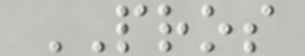PROS
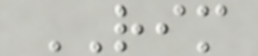RIM
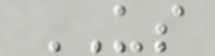US
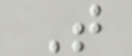T
